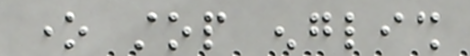one stop english
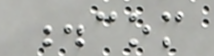.com
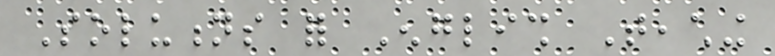Solutions for English Teaching
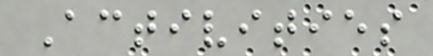Activities
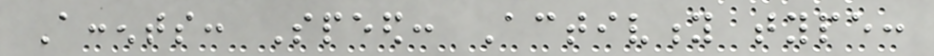Accents: Speed: Activity type:
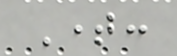Time:
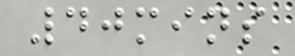40mins
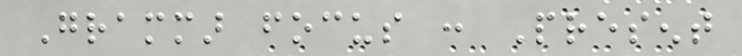Grammar focus : Present
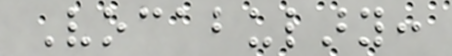Vocabulary:
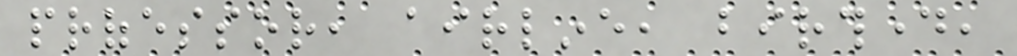professor, airline, birthday,
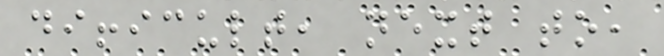difficult, next to,
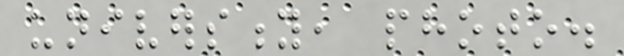university, photo.
